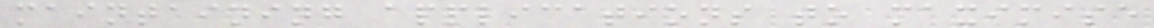maintaining applications to maximise
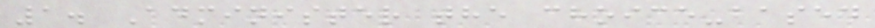1. Administer the choice-based
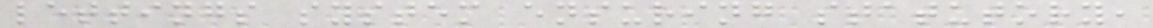lettings system ensuring statutory,
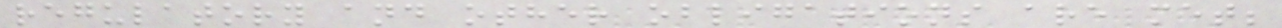regulatory and other obligations are met;
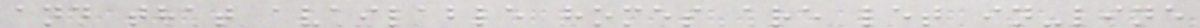and that available homes are let in-line
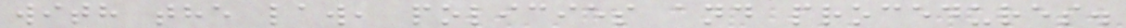with the law, policies and procedures.
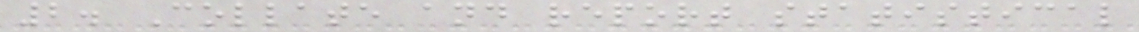2. Collate and report statistical
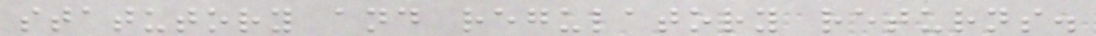statutory and regulatory returns.
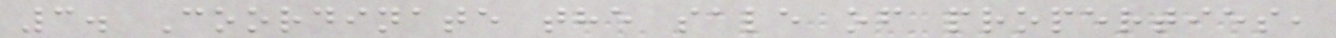3. Coordinate the sale of properties,
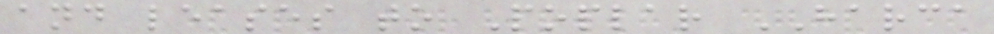and leases to Poplar HARCA
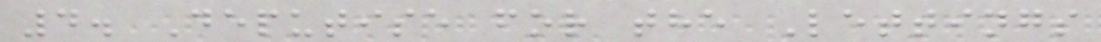4. Deputise for the Lettings
